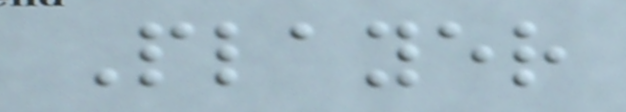Player
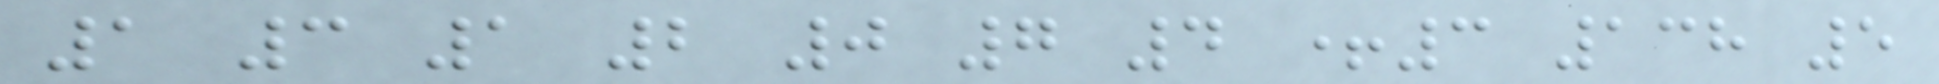1 3 1 2 0 7 4 +3 138 5
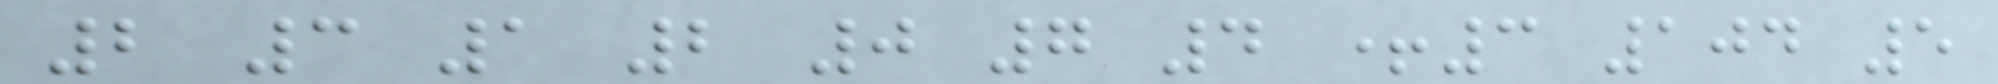2 3 1 2 0 7 4 +3 104 5
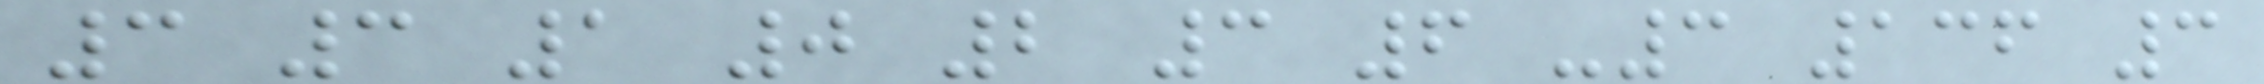3 3 1 0 2 3 6 -3 136 3
